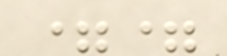==
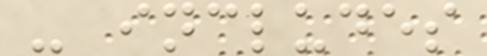- includes
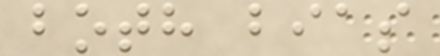both bias
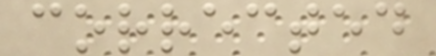corrected
